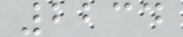2234
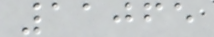11065
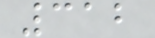312
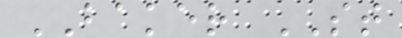BAKER ST
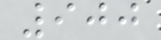900
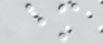em
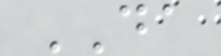DA
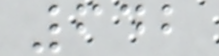642
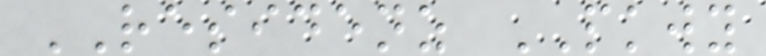RESIDENZ PKWY
